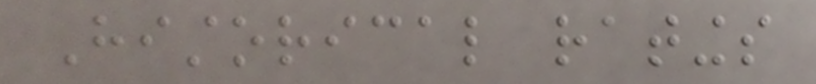Historical ratings
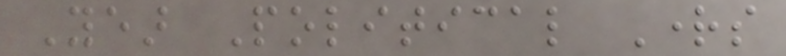Year Political Rights
